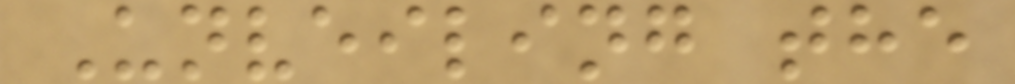Unveiling the
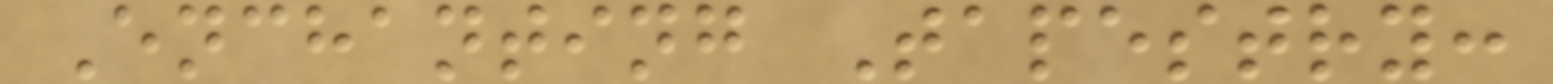Enchanting Tapestry:
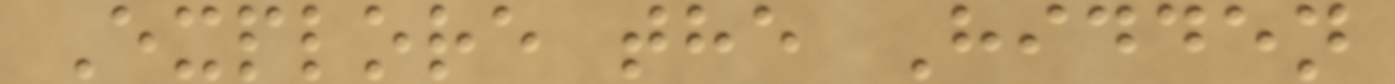Explore the Hidden
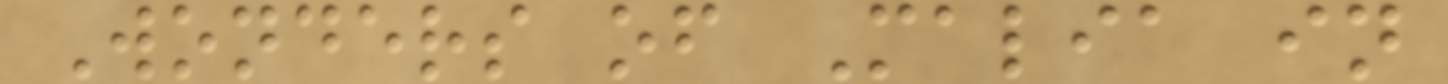Wonders of Malia in
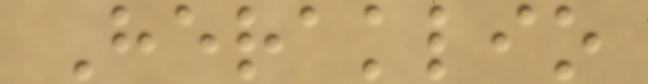Heraklio
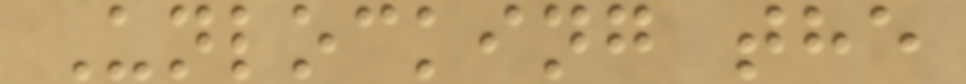Unlocking the
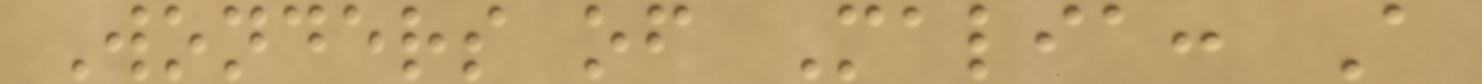Wonders of Malia: A
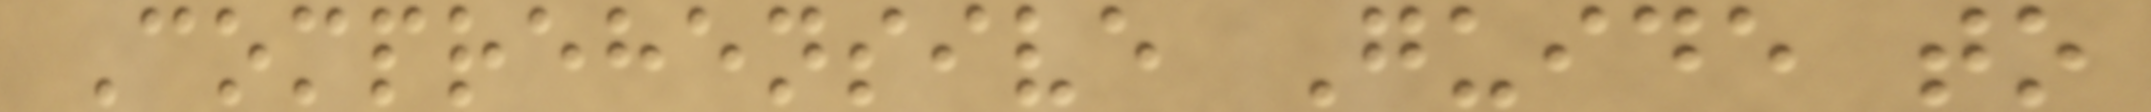Comprehensive Guide to
